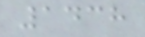1438
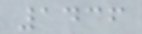1436
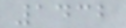1432
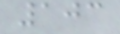103
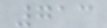713
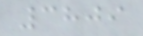3809
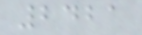2421
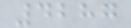4287
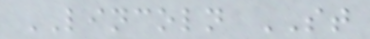LINCOLN ST
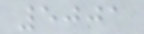5001
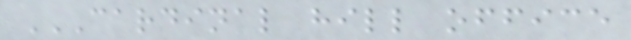CARDINAL HILL OFFICE
